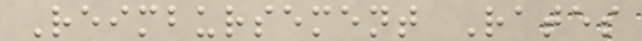Reimbursement Rates
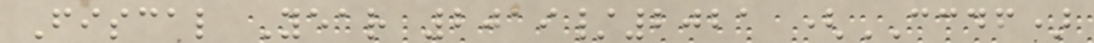Fiscal Year 2019/2021 (CCDF)
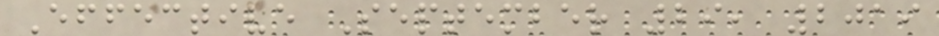Effective September 29, 2019
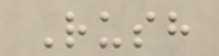Rush
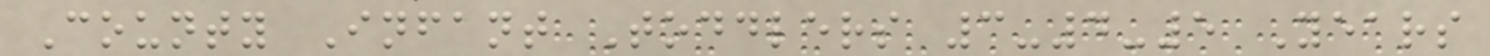County Infant Toddlers 3-4-5 Years
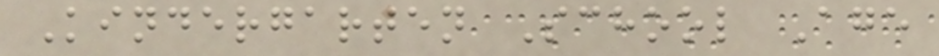Kindergarten School Age
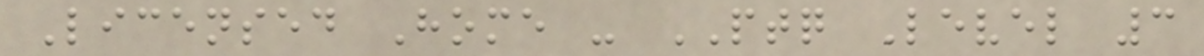Licensed Home - PTQ Level 3
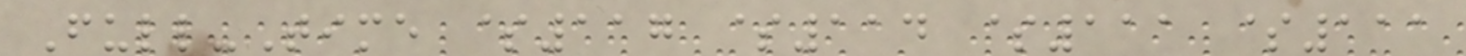Full-Time $117 $114 $111 $111
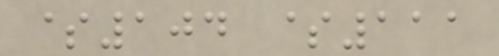$104 $111
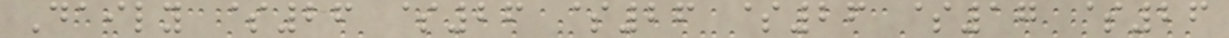Daily $26 $26 $26 $26 $17 $26
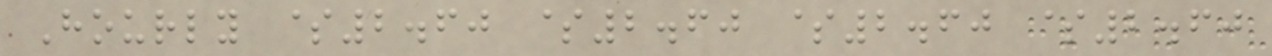Hourly $2.60 $2.60 $2.60 $2.60
